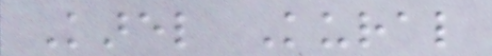Karel Kural
